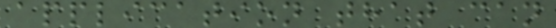application that can
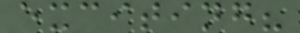exciting?
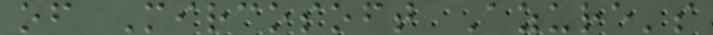of Mircosoft Azure's
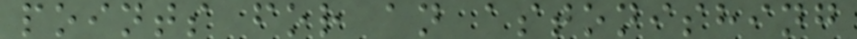points for an astonishing
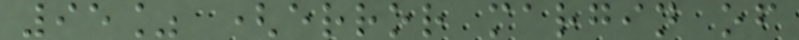95% (error margin of
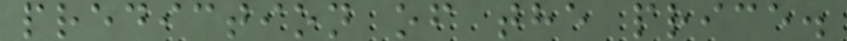prediction of the price.
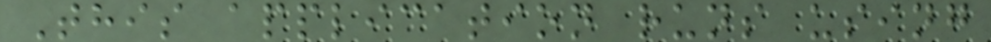This application runs using
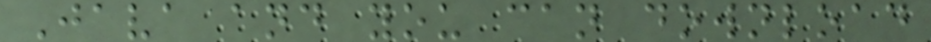Java and you can download
